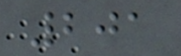201
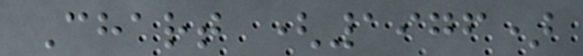Chart (1976)
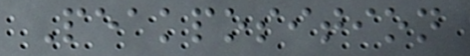Peakposition
